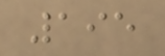195
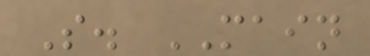S. MAIN
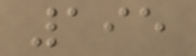195
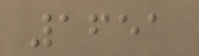1651
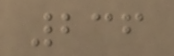236
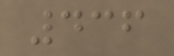436
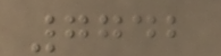7742
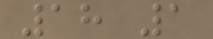18 1
